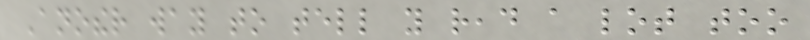Another way to tell you read a lot too
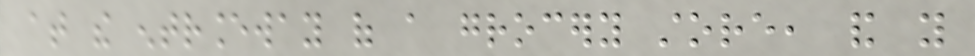at the entranceway of a grocery store, and you
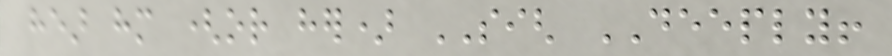hear him (or her) SIGH DEEPLY!
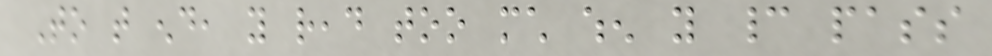To that end, you read too much when you cannot pass
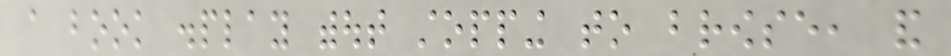a book display without stopping to browse, and
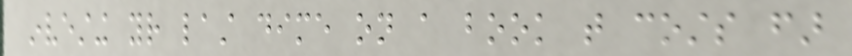investing your last dime on a book that costs far
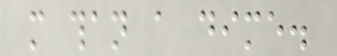more than a dime.
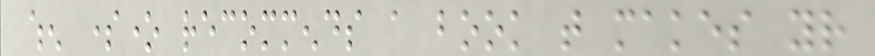when someone recommends a book that makes your
